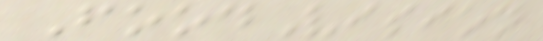FoodVision
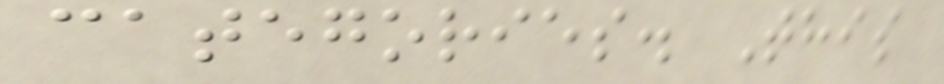categories. This
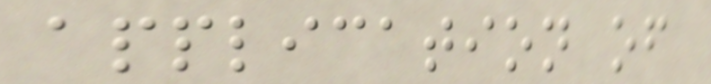application of
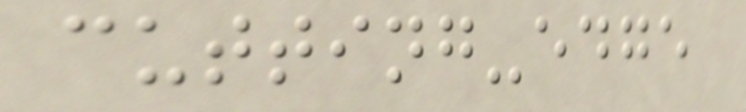cutting-edge
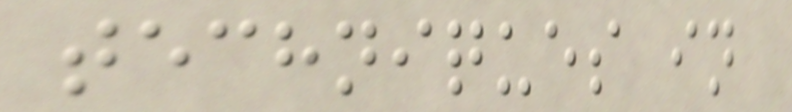techniques in
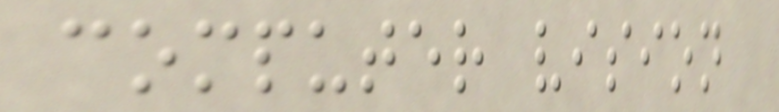computer vision
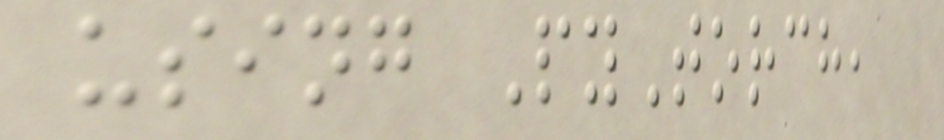using PyTorch,
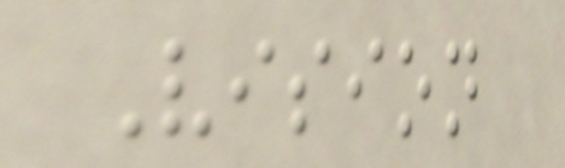Vision
